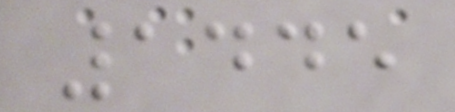1445
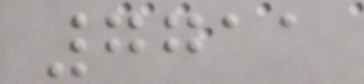7711
